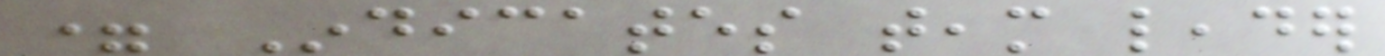= Indicates team leader
